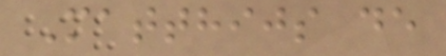Matthijs de
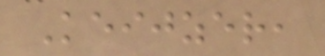Keijzer,
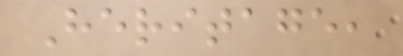Heritage,
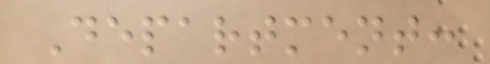Department:
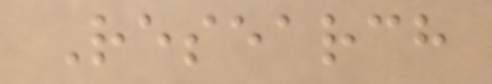Research
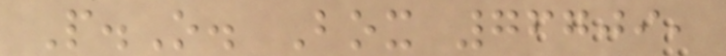P.O. Box 76709,
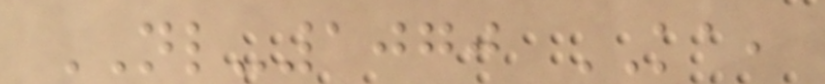NL-1070 KA,
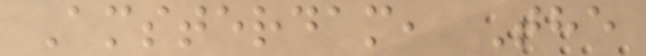Amsterdam, The
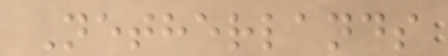Netherlands
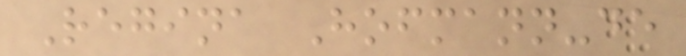Regina Hofmann-de
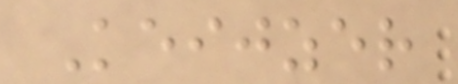Keijzer
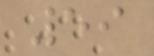59
